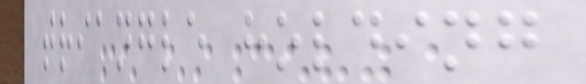triangle holding
